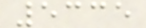5335
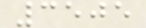3505
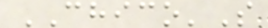CHICO'S
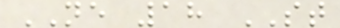NE 18 ST
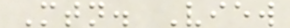Mtn. View
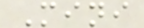Mini
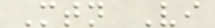Mtn Vi
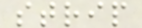strip
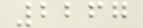2267
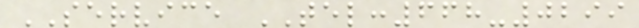SERVICE TEL:668-0299
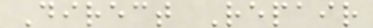Direct Repair
